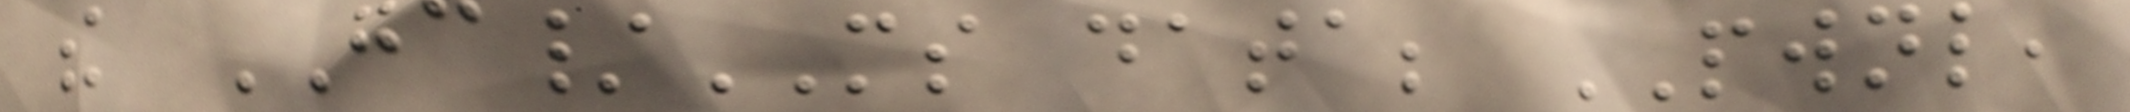the GC/MS data; PWNL,
